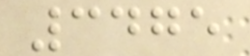3475
